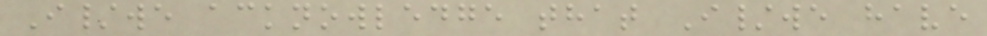I/we acknowledge that I/we have
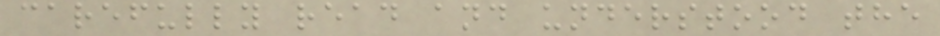carefully read and understood the
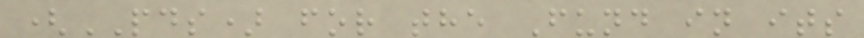(PDS) for the Fund in its
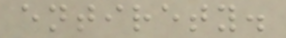entirety.
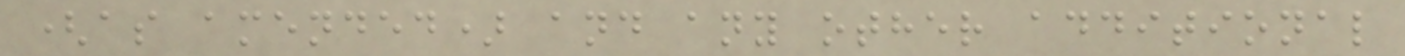(as amended) and any other additional
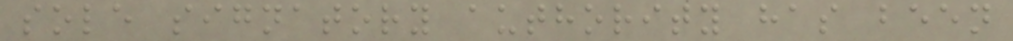sole signatory authority has been
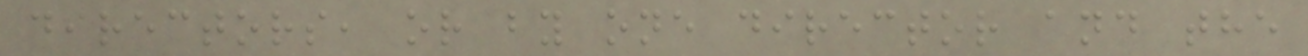directors, or by one director and the
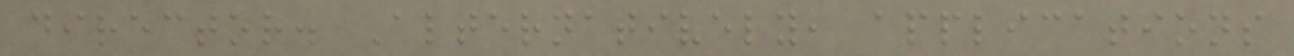director. Alternatively, applications
